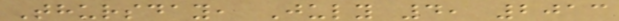Thursday, July 4, 2013
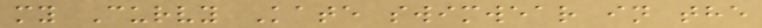my Curvy Kate swimwear in the
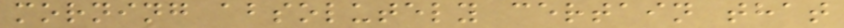morning absolutely certain that
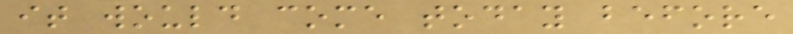it would come today before
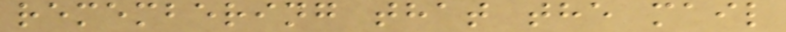remembering that the mail
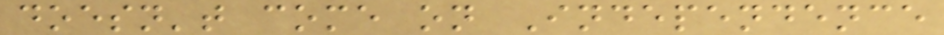doesn't come on Independence
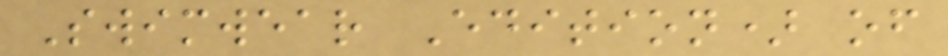Swimwear Edition) of
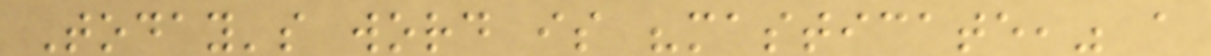Today's word is "masticate," a
